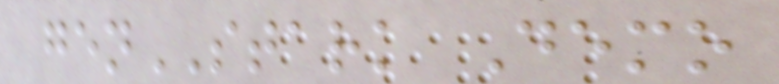genSTARK Demo
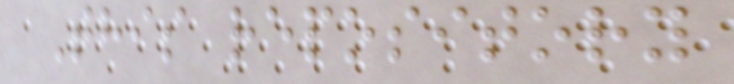This repository
